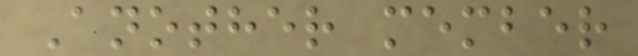Another member
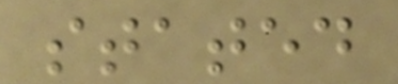stated
